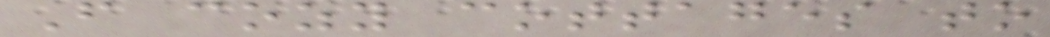From cozy cottages to
